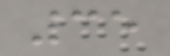35
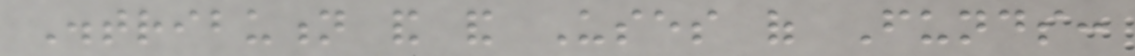Distribution and and Uses of Funds:
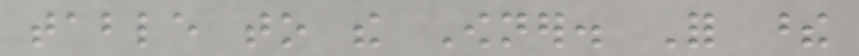table to the Owner. For these
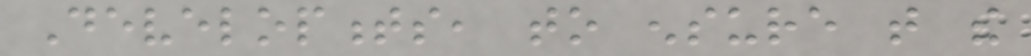Developments, to ensure that the
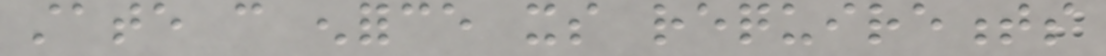state can enforce its requirements
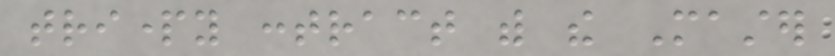triparty contract with the Master
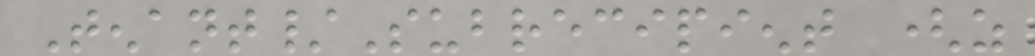Tenant/Subrecipient (as
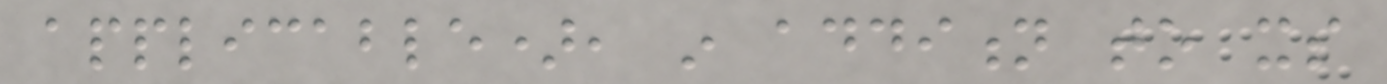applicable), in addition to its
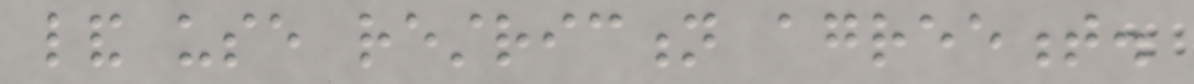land use restriction agreement.
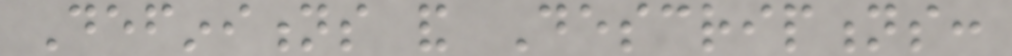Definitions and Descriptions:
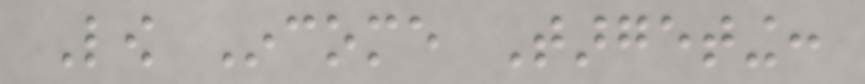Low Income Targeting:
